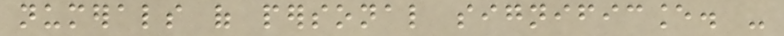numerals of personal significance. -
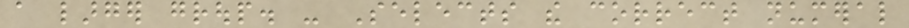a larger group. - Selects the correct numeral
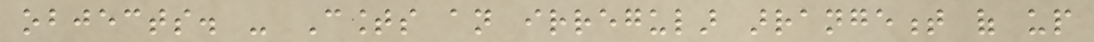objects. - Counts an irregular arrangement of up
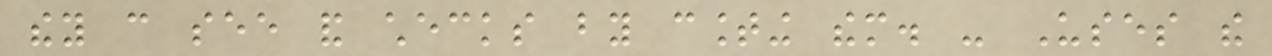they can see and checks by counting them. - Uses the
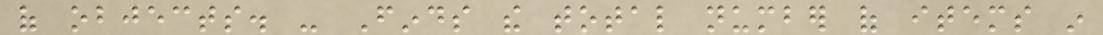of objects. - Finds the total number of items in
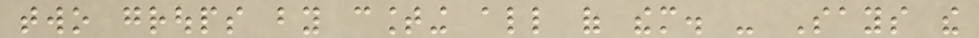two groups by counting all of them. - Says the
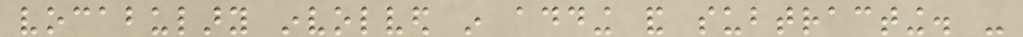vocabulary involved in adding and subtracting. -
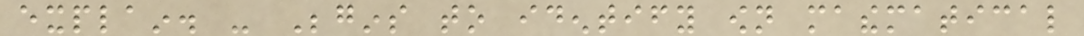explain. - Begins to identify own mathematical
